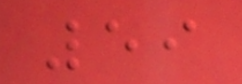59
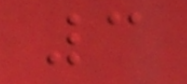3
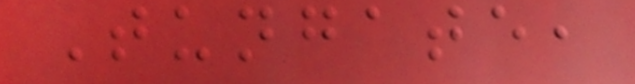Tungate,
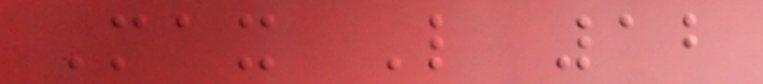Max L 12
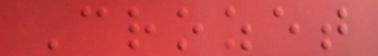Crozet
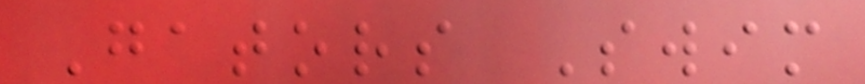Gators Swim
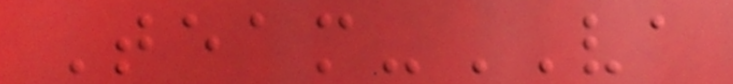Team-VA
